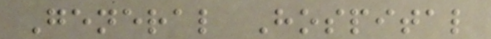General Hospital
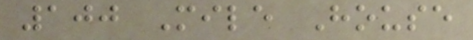100 Mile House
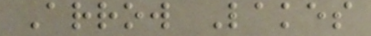Arrow Lakes
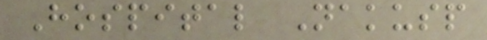Hospital Nakusp
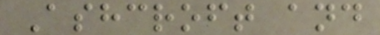Ashcroft and
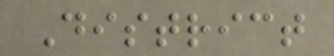District
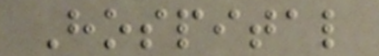Hospital
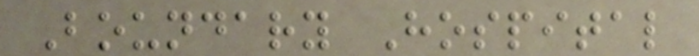Boundary Hospital
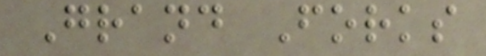Grand Forks
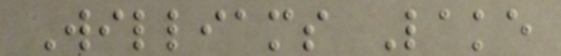Williams Lake
